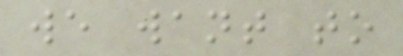we want to
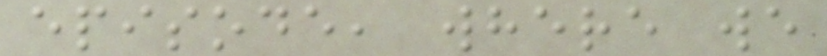episode, where we
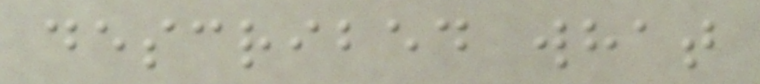described what
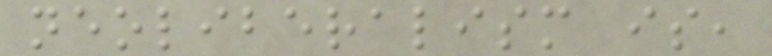neoliberalism is,
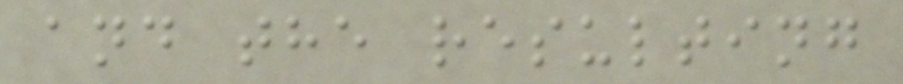and the resulting
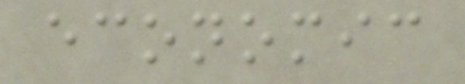economic
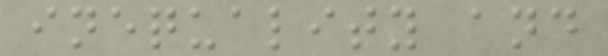inequality and
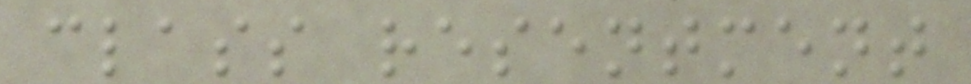class resentment
